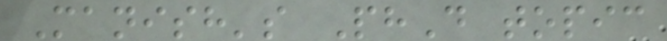Manish's PhD topic
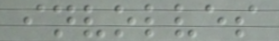involves
